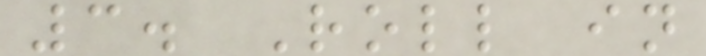3. Roll in
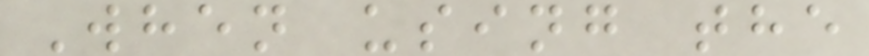When using the
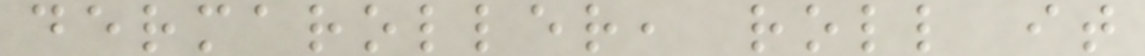dermaroller, roll it
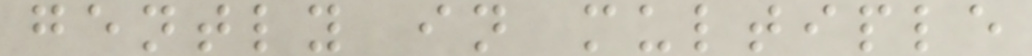gently in multiple
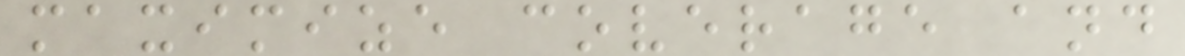maximize coverage and
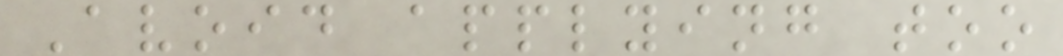Avoid applying too
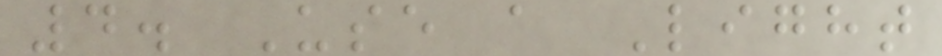4. Use a Light
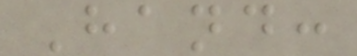Hand:
